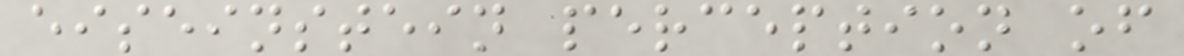eiseinstein perception of
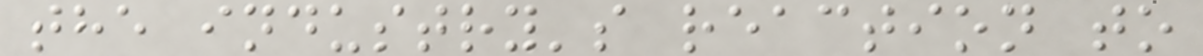the industry's reaction to
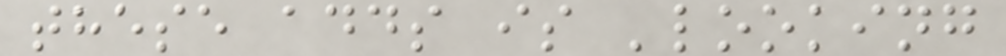these adds is 'looking
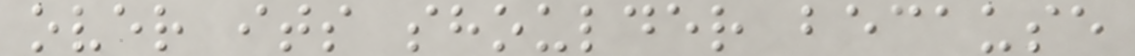over its shoulder because
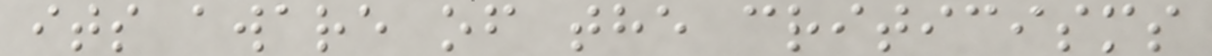its aware of the criticisms
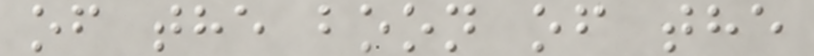of the boon of the
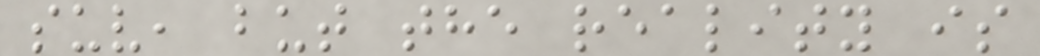suv, but the reality is
